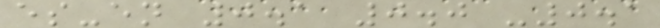es-en 0.1 0.0 -0.1
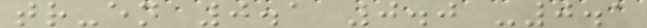tr-en 0.1 0.0 -0.1
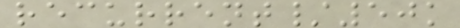recurrent/50k
